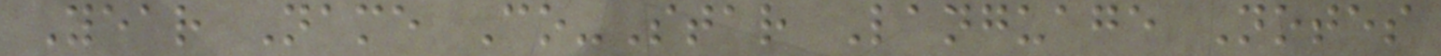Year Name Co-Star Language Notes
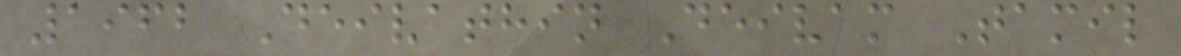1962 Deivathin Deivam Tamil
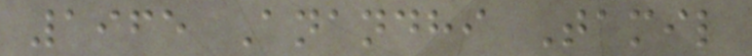1965 Anandhi Tamil
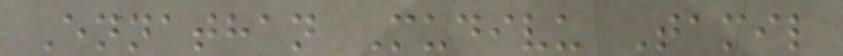Ennathan Mudivu Tamil
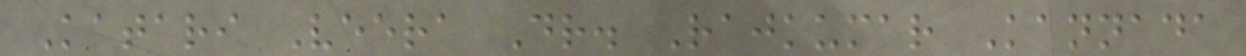Katari Veera Dr. Rajkumar Kannada
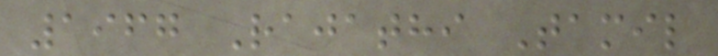1967 Rajathi Tamil
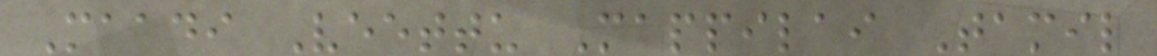Maadi Veettu Mappilai Tamil
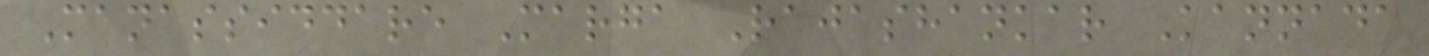Manassiddare Marga Rajashankar Kannada
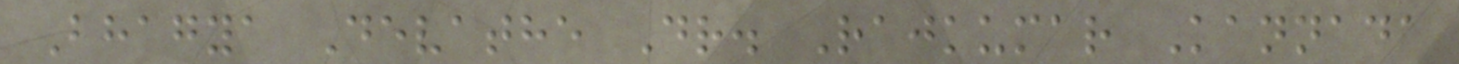Bhagya Devathe Dr. Rajkumar Kannada
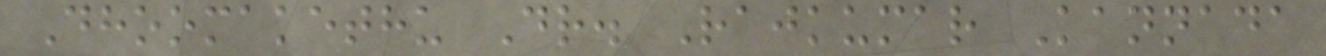Dhoomakethu Dr. Rajkumar Kannada
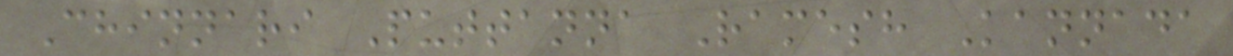Chinnari Puttanna Ramesh Kannada
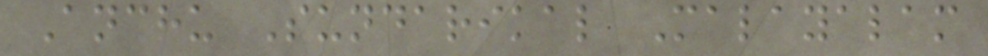Anchu Sundarikal Malayalam
